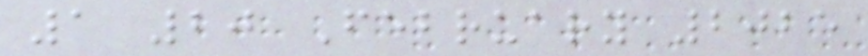1 20 February 2025
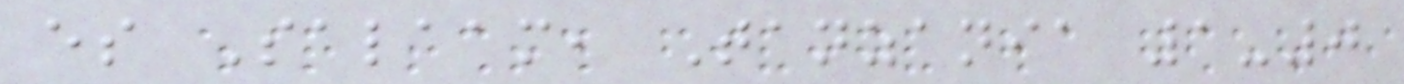es Salaam, Tanzania 1-0
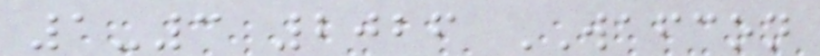1-3 2026 WAFCON
